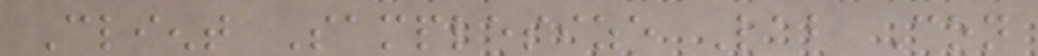Client Samplesize Lab Con
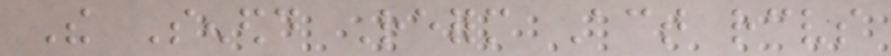The Senedd Reform Act receives
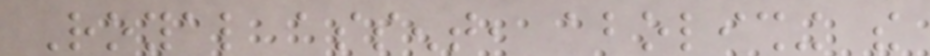Royal assent, abolishing the
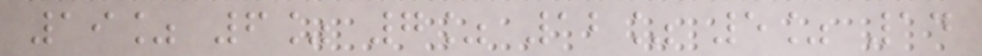19% 6% 7% 12% 5% 14
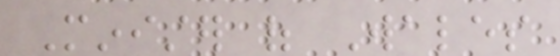Minister of Wales
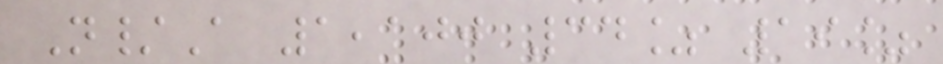N/A 1,100 34% 19%
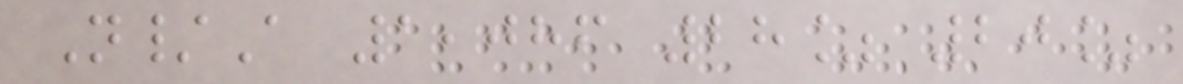N/A 1,086 28% 20%
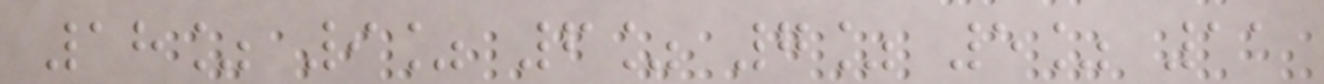18% 9% 6% 7% 5% 11
